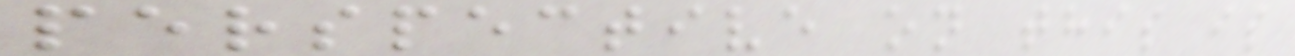perspective on this is
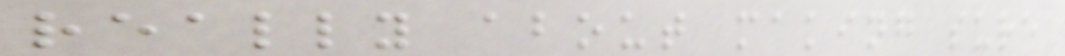really about making sure
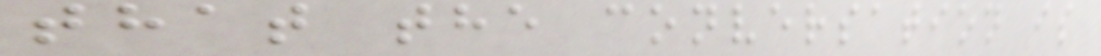that the conversation is
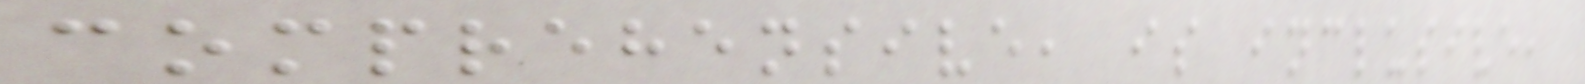comprehensive, is inclusive,
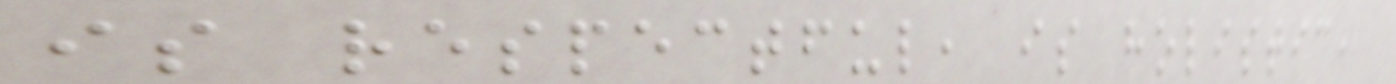is respectful, is holistic,
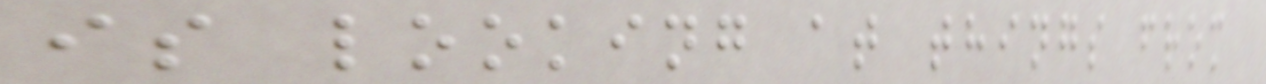is looking at things from
